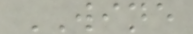WINE
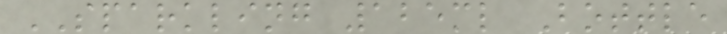SPARKLING 125ml Bottle
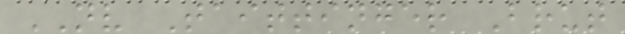NV Taittinger Brut
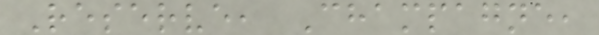Reserve, Champagne,
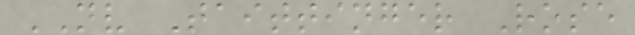NV Taittinger Rose
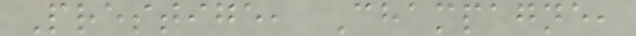Prestige, Champagne,
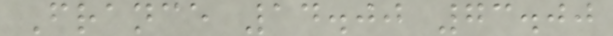France 14.00 73.00
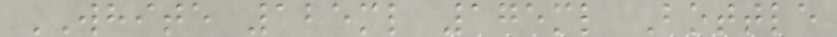WHITE 125ml 175ml Bottle
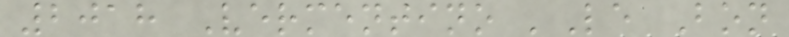2018 Vermentino 'Le Bon
